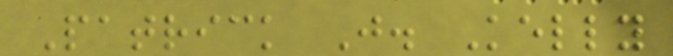Patrick J. Kelly
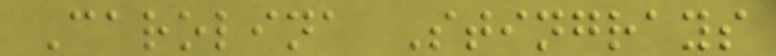Carolina Stingrays
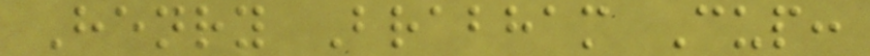Henry Brabham Cup:
